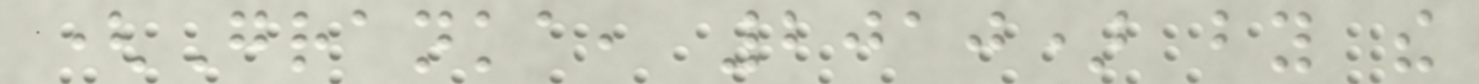(Granka, 2010) by the
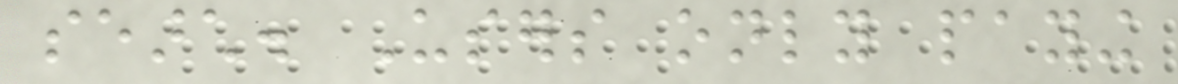search. Users only paying
